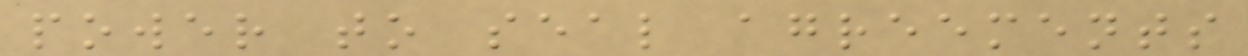power to seal agreements
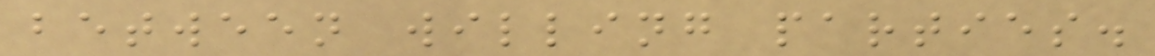between willing parties.
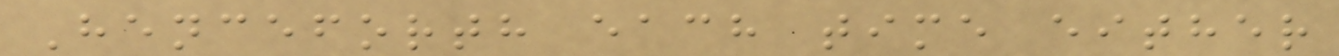Henceforth each time either
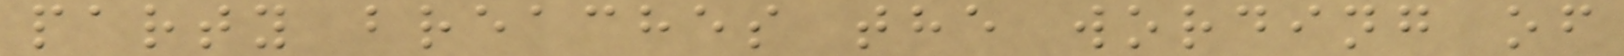party breaches the wording of
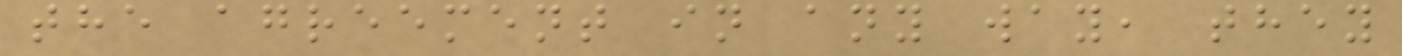the agreement in any way, they
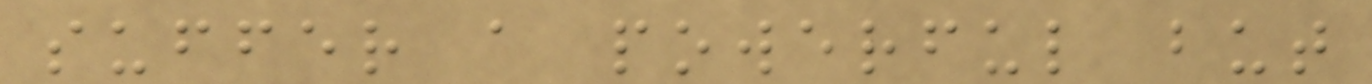suffer a powerful but
